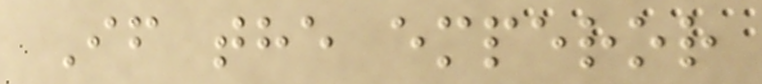If the emperor
